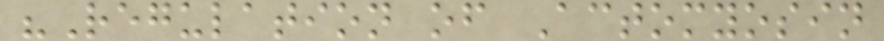"Regulation of Actomyosin
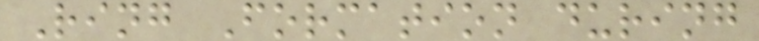Ring Formation during
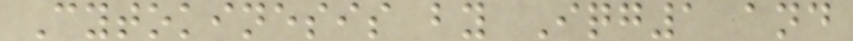Cytokinesis by Iqg1 and
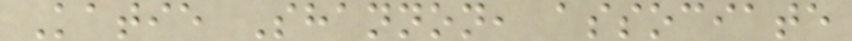Katie Shannon, associate
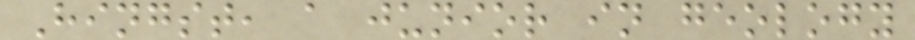Hingst, a junior in geology
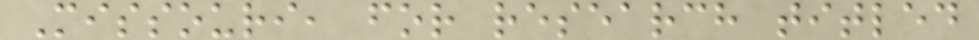Missouri, for research titled
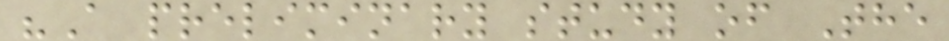"A preliminary study of The
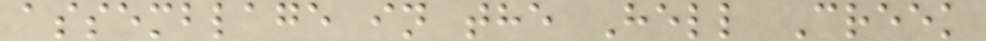assemblage in the Hell Creek
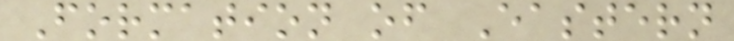Formation of Eastern
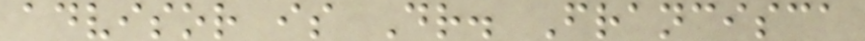advisor is Dr. Francisca
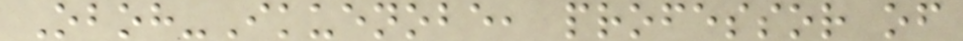Oboh-Ikuenobe, professor of
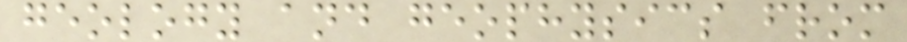geology and geophysics from
